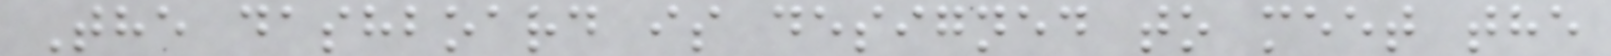The dashboard is designed to meet the
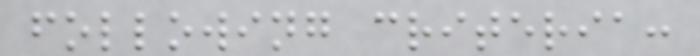following criteria:
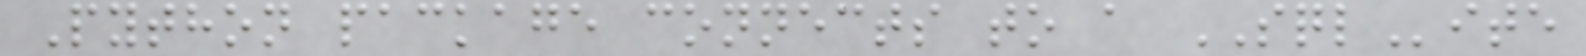Python package connects to a SQLite
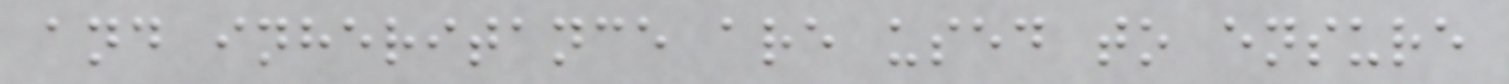and inheritance are used to ensure
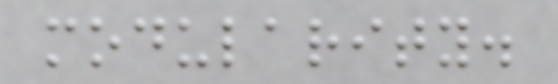modularity.
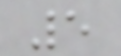5
